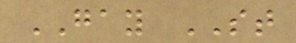GAY ST
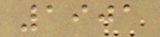1901
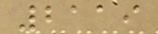2119
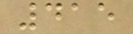415
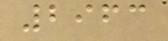2963
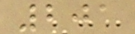201
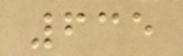635
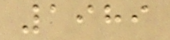1989
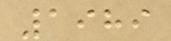1989
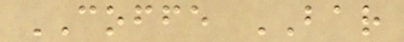COFFE BAR
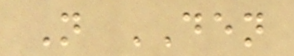N DEN
